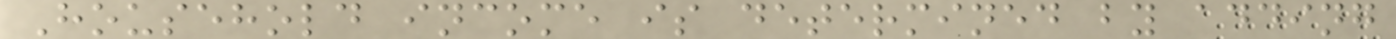Household income is determined by adding
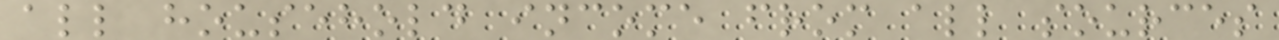all household income from all sources
